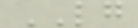LG
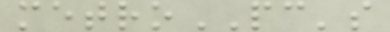metroPC's
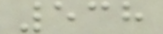538
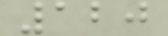120
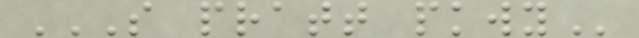S PRATT PKWY
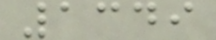1349
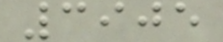3905
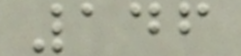146
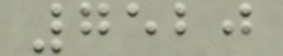7520
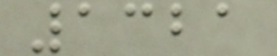1321
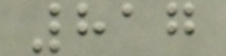817
